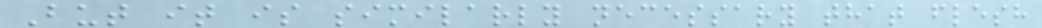But it is similarly necessary that flesh
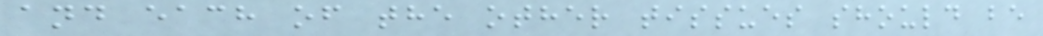and each of the other tissues should be
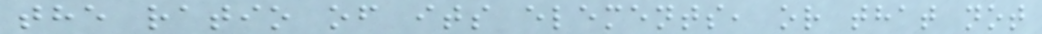the ratio of its elements, or that not
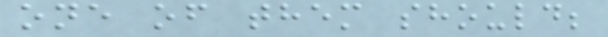one of them should;
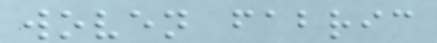woven fabric
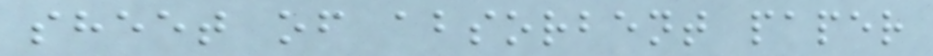sheet of absorbent paper
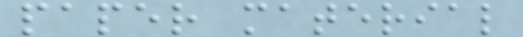paper material
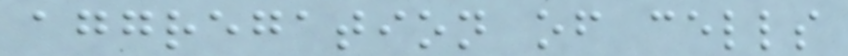aggregation of cells
